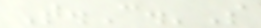T.C.'S
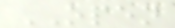OPEN
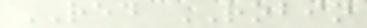RED ROBIN
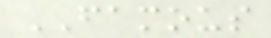FAMOUS
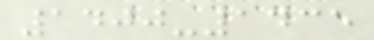1400-1435
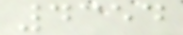4354
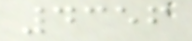4356
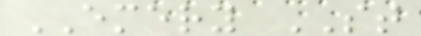EMERY ST
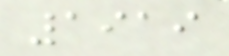1919
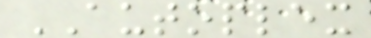AUTOPLEX
